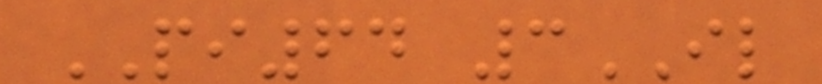PI64 3IL
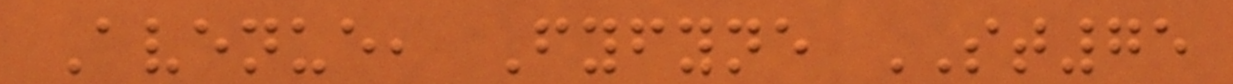Avenue, Fyfyne ST75
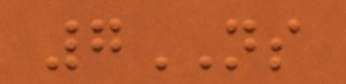7NS
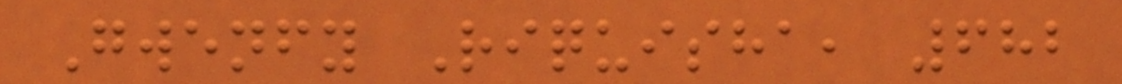Gwenfy Riquisha, 682
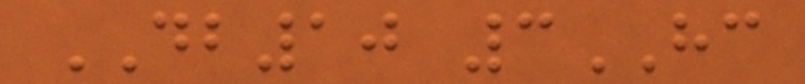DB10 3HC
